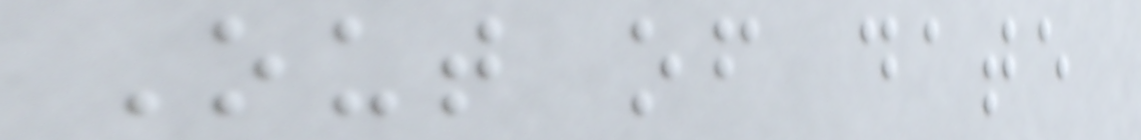Out of date
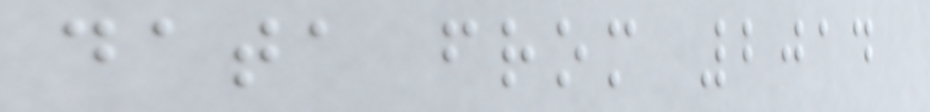data from 2014
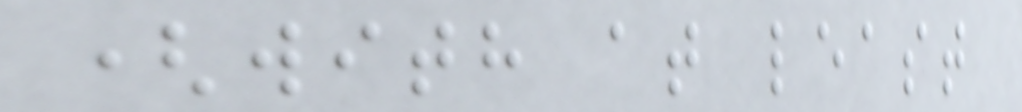(with at least
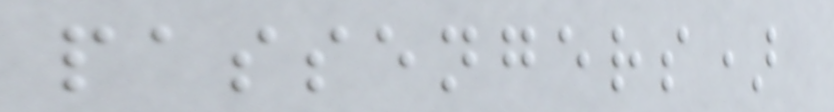passengers)
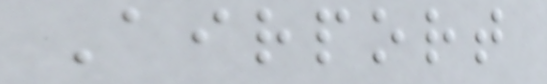Airport
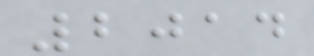2014
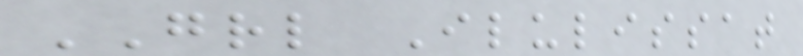GRL Ilulissat
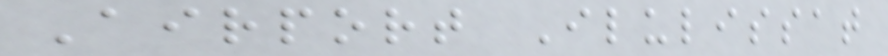Airport Ilulissat
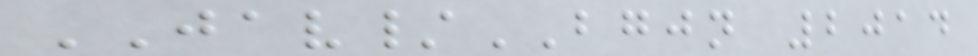JAV/BGJN 2014
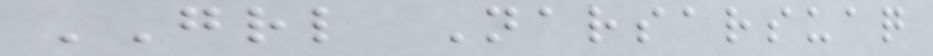GRL Narsarsuaq
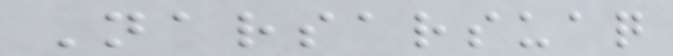Narsarsuaq
